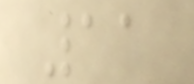11
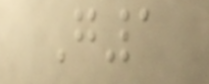G1
